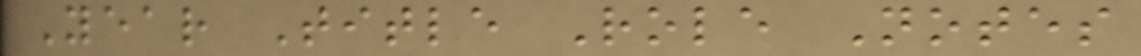Year Title Role Notes
